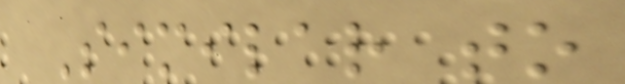Similar to
